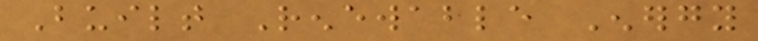Built Renewable Energy
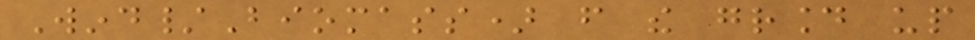Wind/Biomass) from the ground up
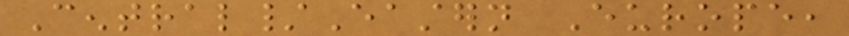Central/Eastern Europe,
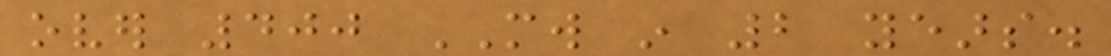over 400 MW in 2 years.
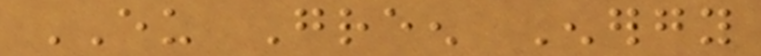EU Green Energy
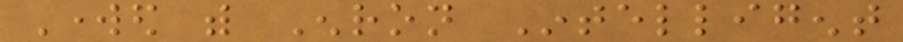Worked with Enron Intelligent
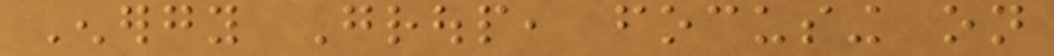Energy Group, focusing on
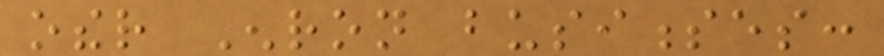other Enron businesses:
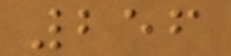256
